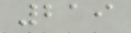219
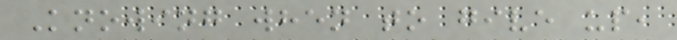Knowing when to give up,
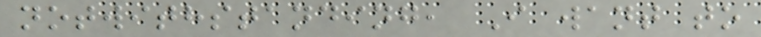notwithstanding, I want to
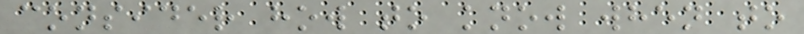consider how to know when to
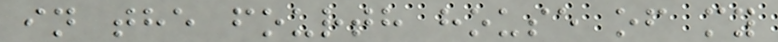in the fourth house of my
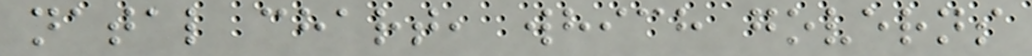natal chart, which governs
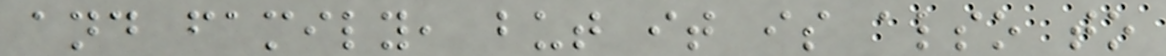and family, but it is also to
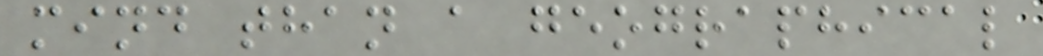mind than a geographical
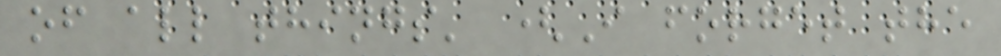of all things' (I forget the
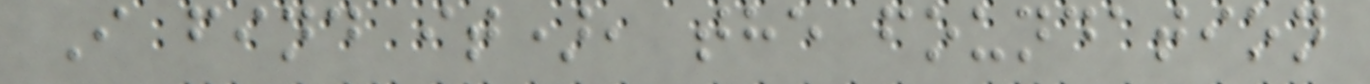I find it), the foundation
